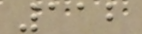112
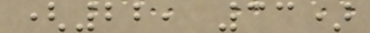(22, 33)
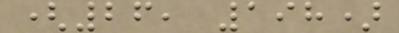(26, 198)
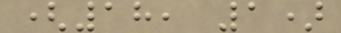(18, 1)
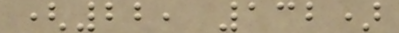(22, 132)
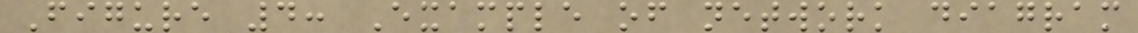Figure 4: Example of network diagram
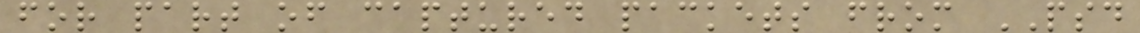for part of captured packets from PSD
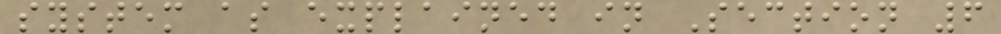system as explained in Section 6
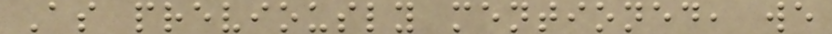As previously mentioned, we
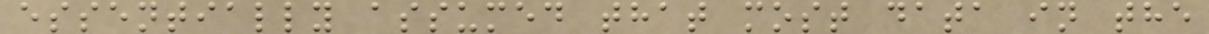essentially assumed that most data in the
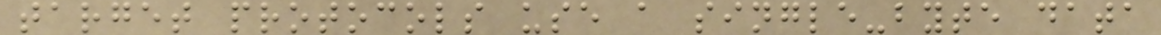target protocols use a single-byte data
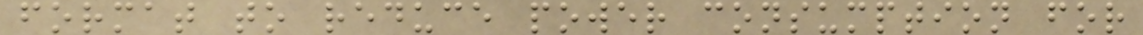format to reduce power consumption for
